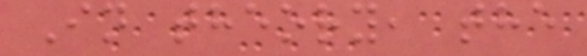In theory, the
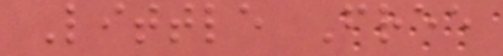Little Free
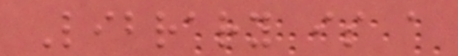Library is a
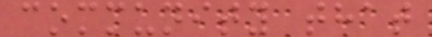community that
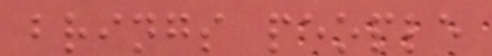brings people
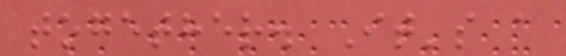together. It's a
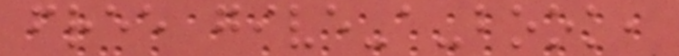free give-a-book,
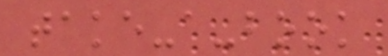take-a-book
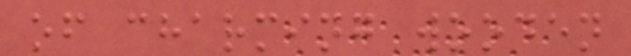of charming wooden
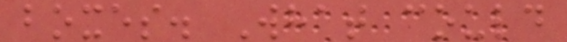boxes. What could
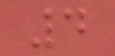4
